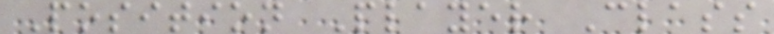Position Player Class
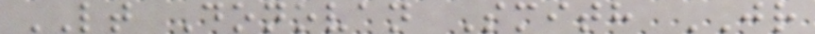LT Donovan Smith JR
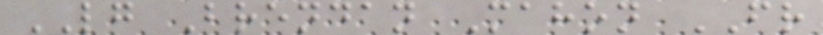LG Brendan Mahon FR
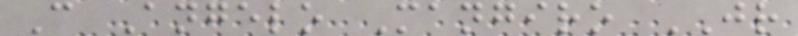C Angelo Mangiro JR
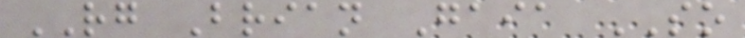RG Brian Gaia SO
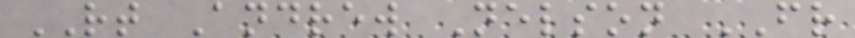RT Andrew Nelson FR
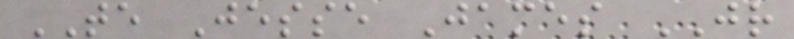TE Jesse James JR
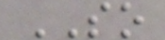SO
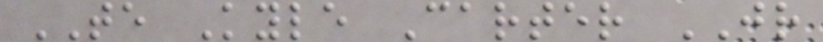TE Kyle Carter JR
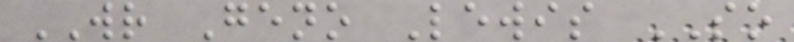WR Geno Lewis SO
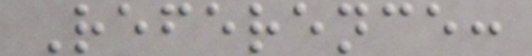Reference:
